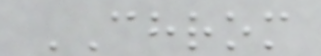CHROM
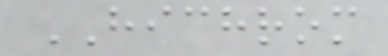HICHROM
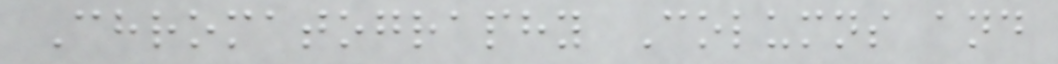Chromatography Columns and
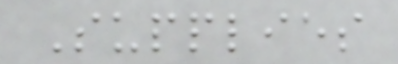Supplies
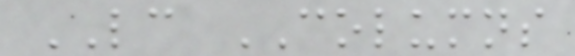LC COLUMNS
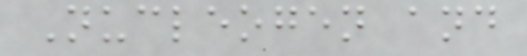Nucleogen and
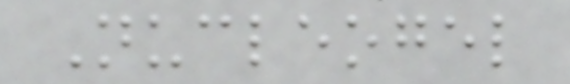Nucleogel
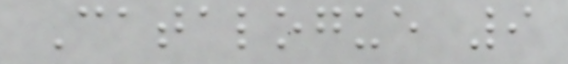Catalogue 9
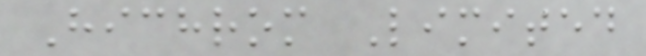Hichrom Limited
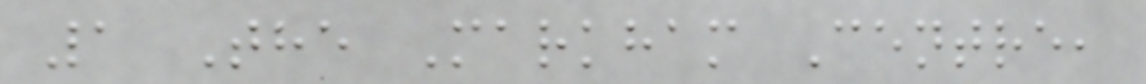1 The Markham Centre,
